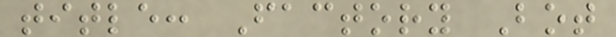title: Factory Bot
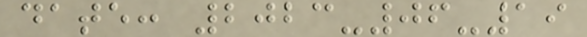date: 2023-06-19
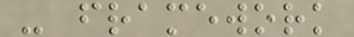- framework
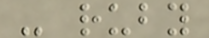- ruby
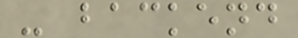- backend
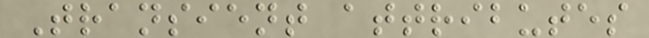Transient attributes
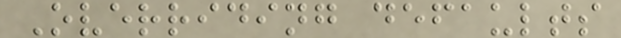Overriding defaults
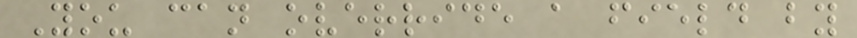You can override a field by
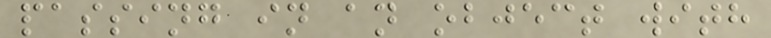passing in an object with
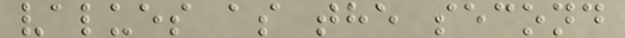values as the second
